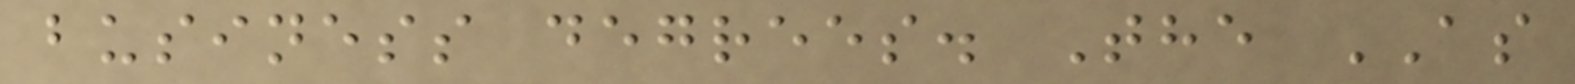business degrees. The AS
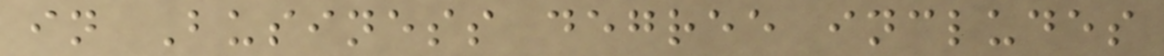in Business degree includes
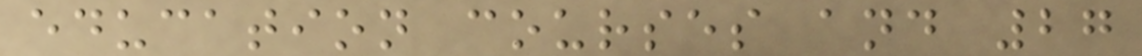education courses and 27
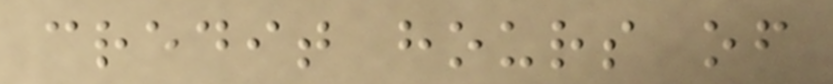credit hours of
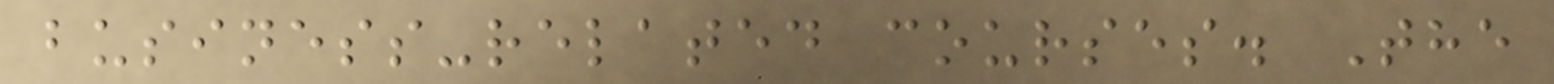business-related courses. The
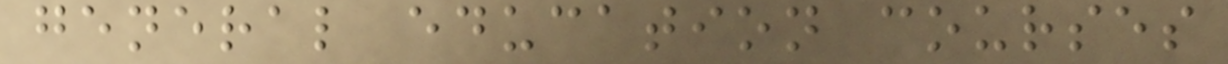general education courses
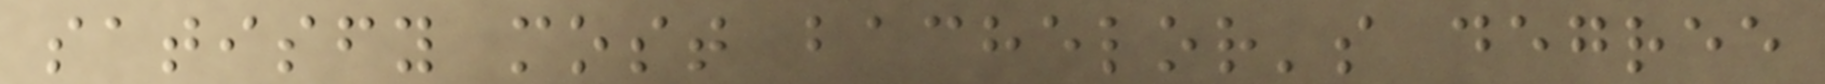satisfy most bachelor's degree
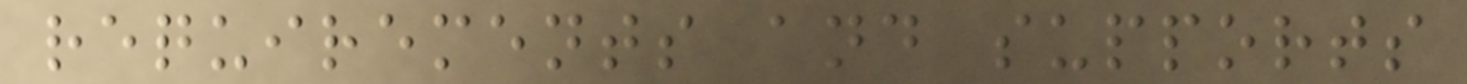requirements and supports
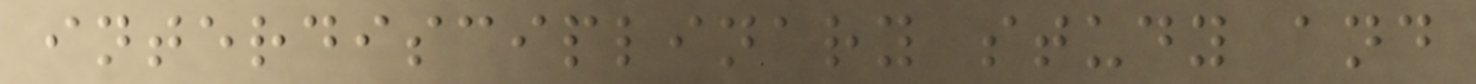interdisciplinary study and
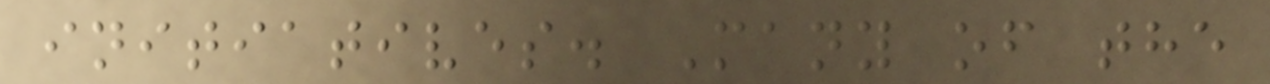initiatives. Many of the
